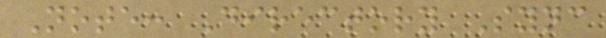Note: Directory Sync
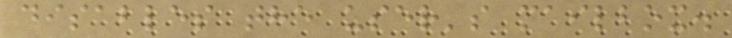disables the user's mailbox.
